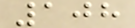108
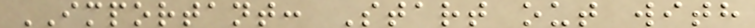IMPORTANT: Start out with
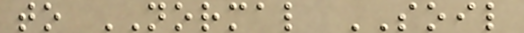to NORMAL SOIL
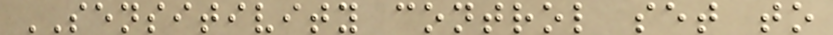SENSITIVITY control set to
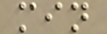min
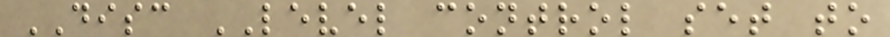DISC LEVEL control set to
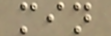min
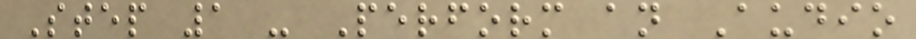Step 1 - Perform an Audio
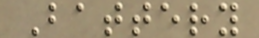Battery
